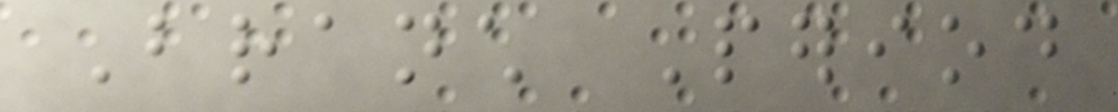Branch Period
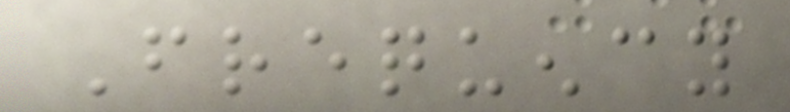Frequency
